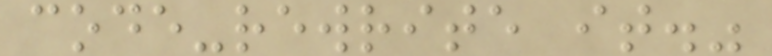code-rewrite it."
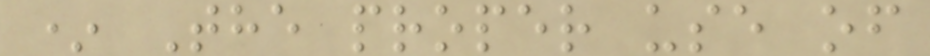* The proper use of
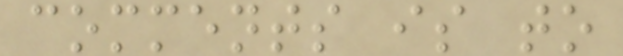comments is to
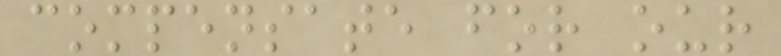compensate for our
